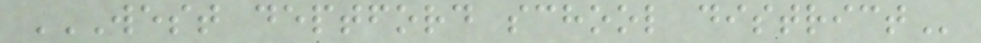WEST DEPTFORD SCHOOL DISTRICT
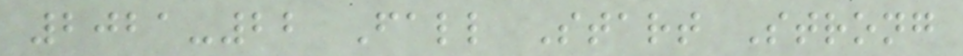2021-22 Fall Start Strong
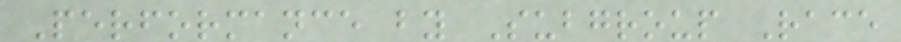Performance by Subgroup Race
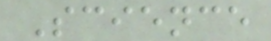Science
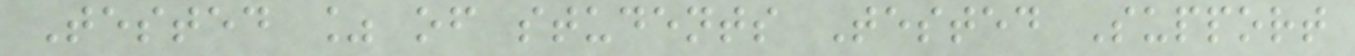Tested % of students Tested Support
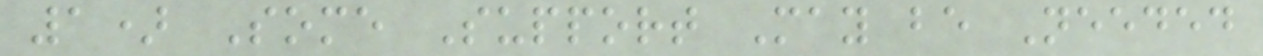1) Some Support May be Needed
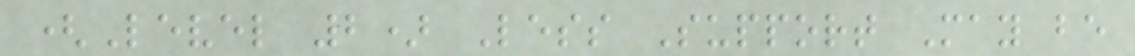(Level 2) Less Support May be
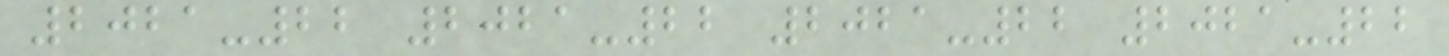2021-22 2021-22 2021-22 2021-22
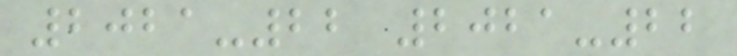2021-22 2021-22
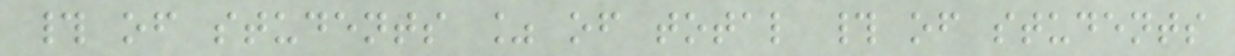# of students % of total # of students
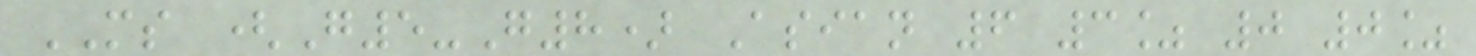MS (G5-G8) Asian 6 3% 0 0%
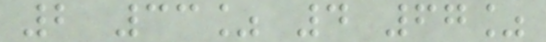2 33% 4 67%
